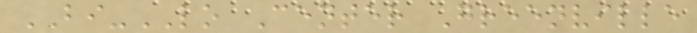BI-LO Center Greenville
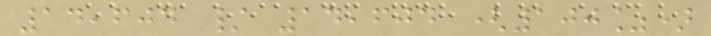14,604 / 14,604 (100%)
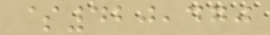$420,470
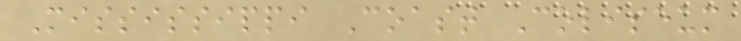Mississippi Coast Coliseum
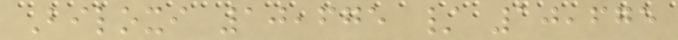Biloxi 10,675 / 10,675
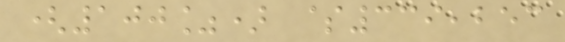(100%) $339,253
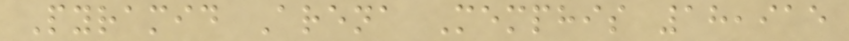Pyramid Arena Memphis 18,915
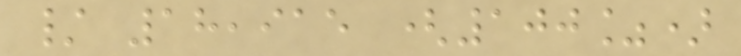/ 18,915 (100%)
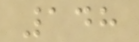148
